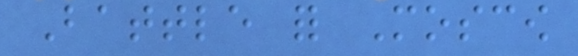Battle for Moscow
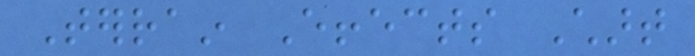Terrain Effects Chart
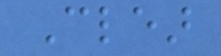Clear
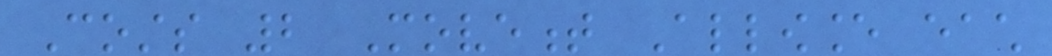Costs 2 Movement Allowance each
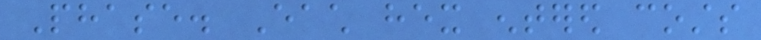Phase. Each hex entered costs
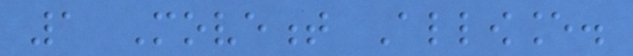1 Movement Allowance.
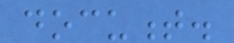document.
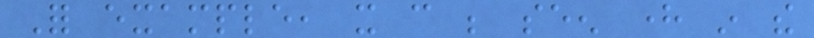For example, it can be seen here in the
